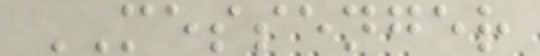MESSENGER
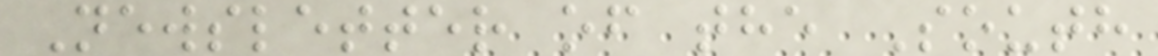Newsletter of the South
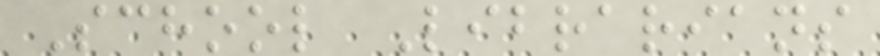School Librarians
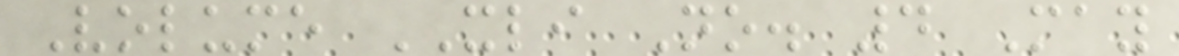Volume XLI No. 4 May
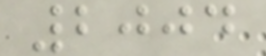2004
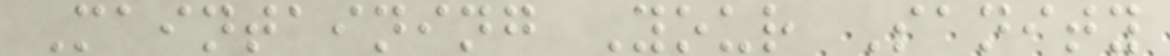Maintaining Your Sanity
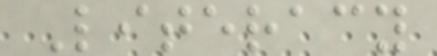Literacy
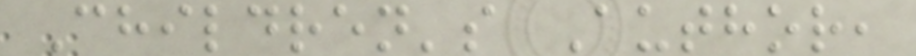Children's Author,
